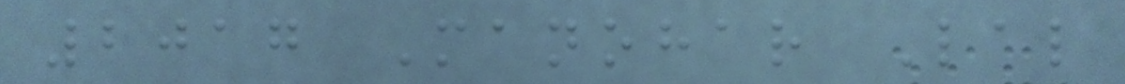2017 Manohar Lal
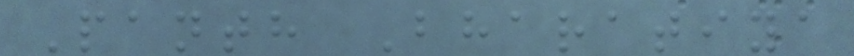Panth Bharatiya
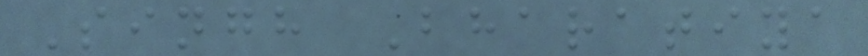Singh Bharatiya
